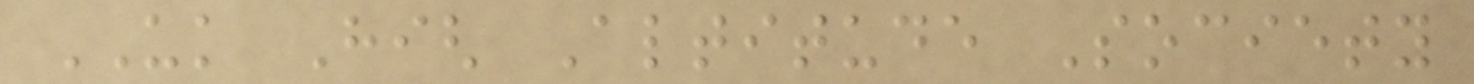UK High Altitude Society
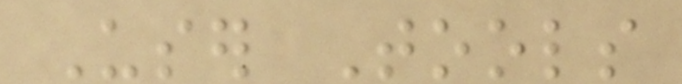User Tools
